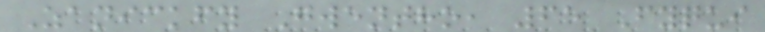Zanickfy Gwentho, 65 Fyqui
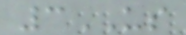3US
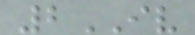2IV
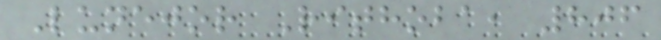Lunejor Rithoba, 806
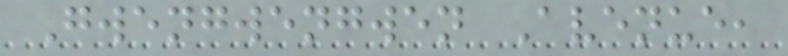Gwengwengwen Avenue,
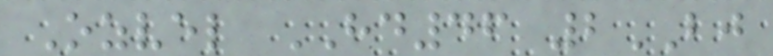Ozvel HD46 2BJ
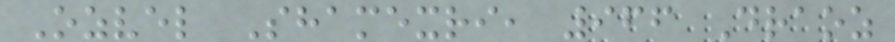Ozvel Shamexri, 966 Draoz
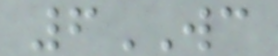6WC
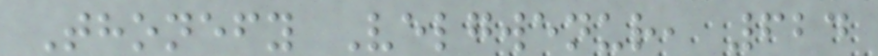Thonefy Velgwenur, 624
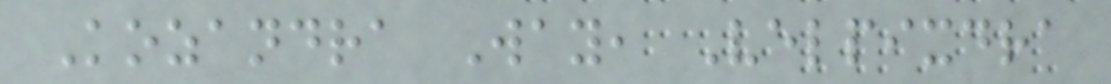Kozandra Way, Velpixdra
